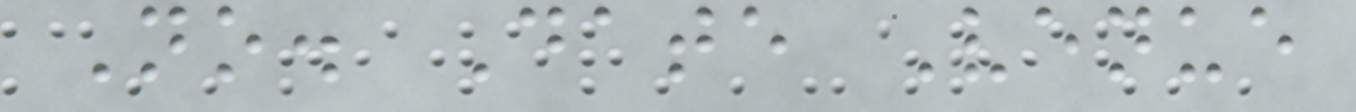No. Date Venue
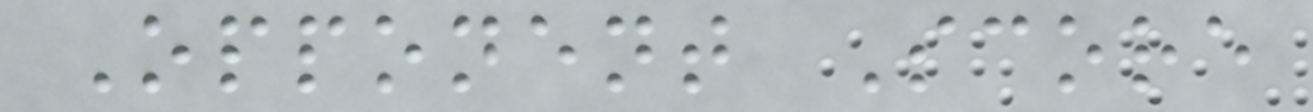Opponent Score
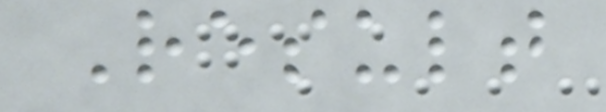Result
